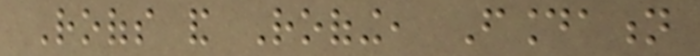Roofs and Roofing, Foundation
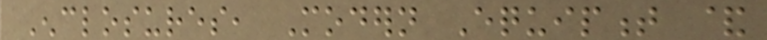Enclosures, Modern Equipment &
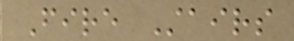Fire Stairs
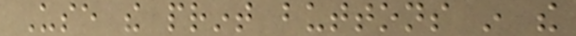Use the print buttons in the
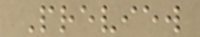Preview
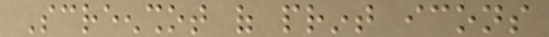Screenshot of print icons
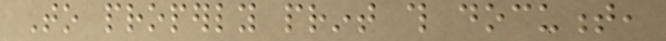To properly print this document,
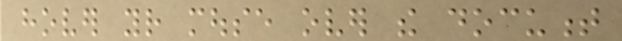hover your mouse over the document
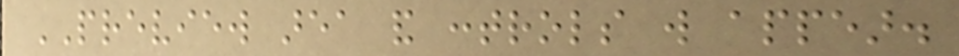PREVIEW area and controls will appear.
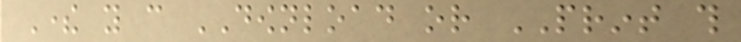There you can DOWNLOAD or PRINT this
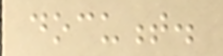document.
